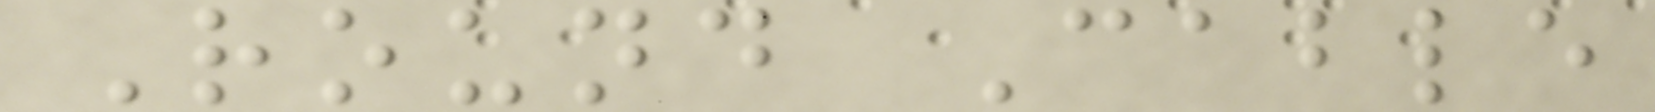Round Cable
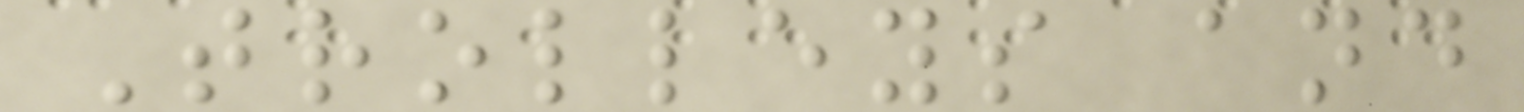Trolleys and
